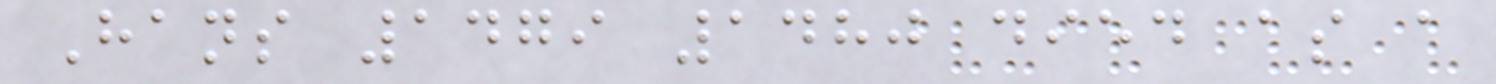Hans 1479 1480 died as a
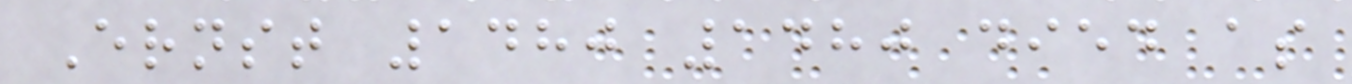Ernst 1480 1480 died as
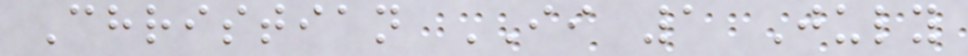Christian II 1 July
